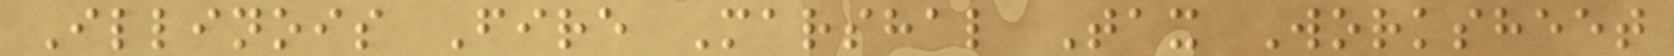Illinois Fire Marshal Tax Worksheet
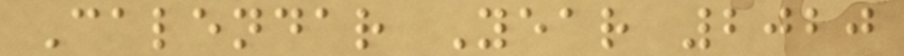Calendar Year 2020
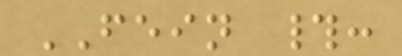FEIN #:
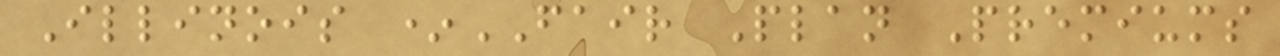Illinois *FAIR Plan Premiums
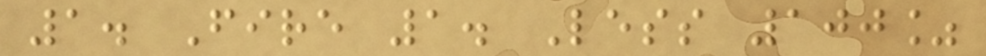1. Fire 1. Less 100%
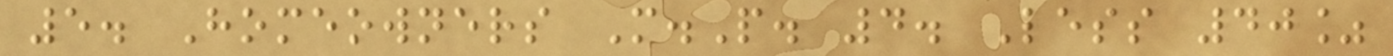5. Homeowners M.P. 4. Less 40%
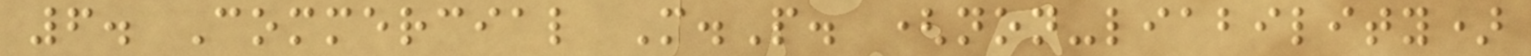6. Commercial M.P. (non-liability)
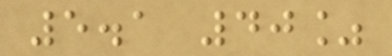5.1 40%
